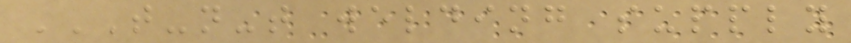T-N-T WELDING SUPPLY
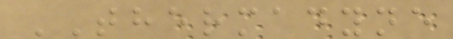THERMADYNE
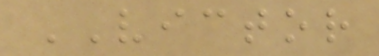VICTOR
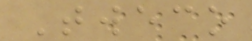Tweco
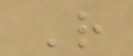R
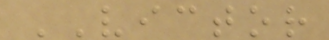VICTOR
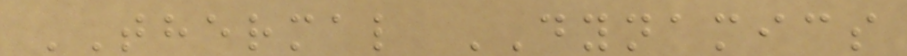THERMAL DYNAMICS
